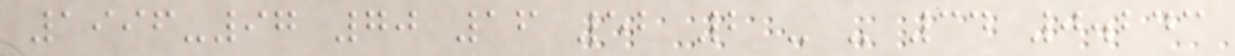1996-97 70 16 52 2 - - 34 0.243
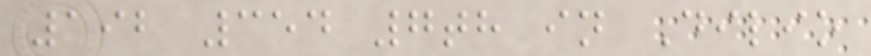192 354 7th in Dilio
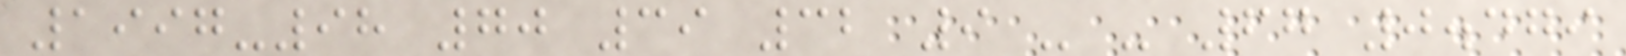1997-98 70 39 32 9 - - 67 0.479
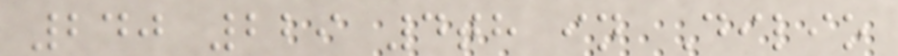240 229 4th in Dilio
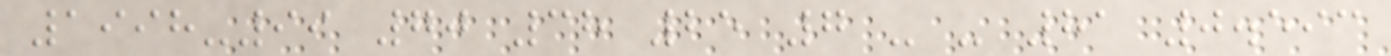1998-99 70 38 25 7 - - 81 0.593
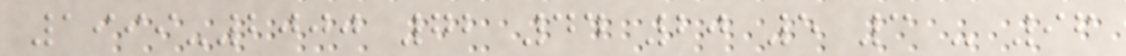1999-2000 72 44 20 5 3 - 96
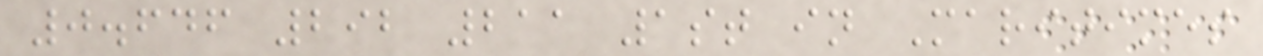0.646 292 211 1st in Maritimes
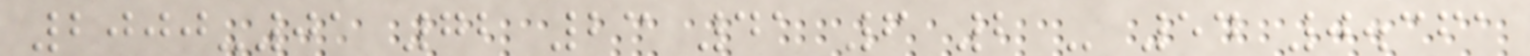2000-01 72 23 41 6 2 - 54 0.361
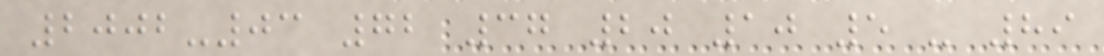2002-03 72 37 20 10 5 - 89
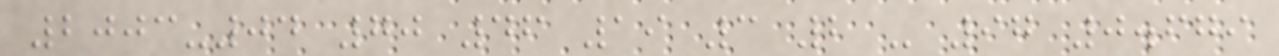2003-04 70 46 19 3 2 - 97 0.679
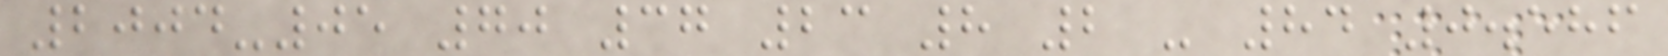2004-05 70 37 23 8 2 - 84 0.586
